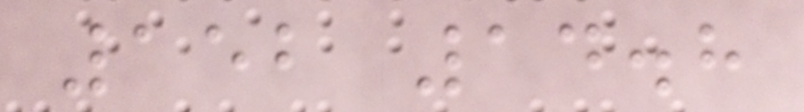152 14.8
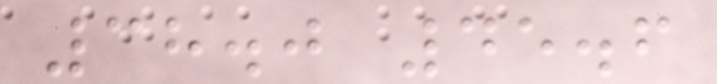38.0 45.6
